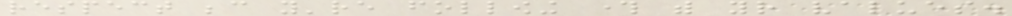respect because you're following through with your values.
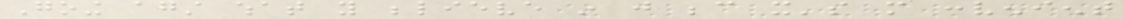Going against what you believe in just because it's more convenient
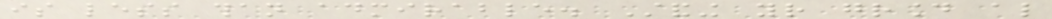is less than admirable. Standing your ground also
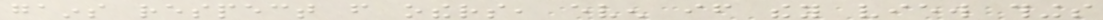gains respect from others, even if they view things
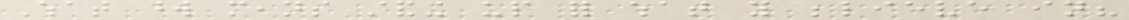What word means standing up for what you believe in?
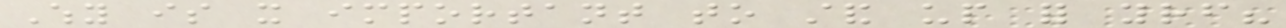Why is it important to stand up for yourself?
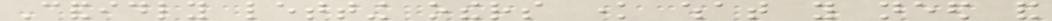Candidly letting others know what you need and
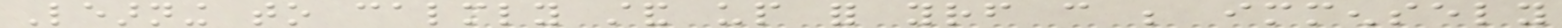Learning to calmly stand up for yourself can be immensely
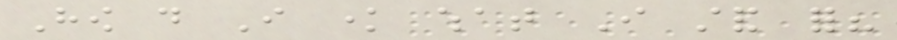How do I know what I stand for?
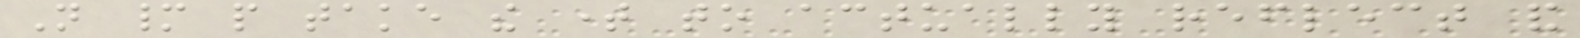Not many people take the time to actually reflect and
